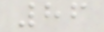86
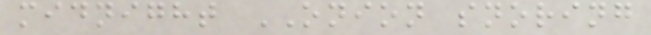midnight ONION snoring
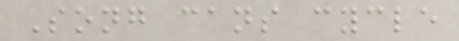Song cans cycle
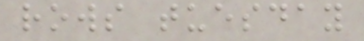rows tuesday
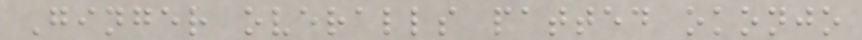Ginger overalls patted okonjo
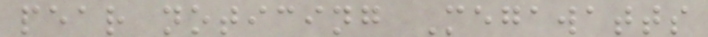pear noticing Megawatts
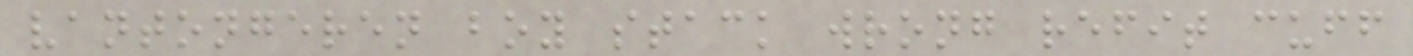vantongeren boy stack wrong refit cuff
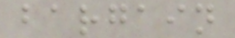bargain
